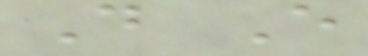D E
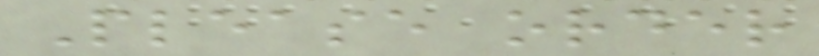Please order
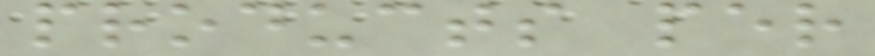products per
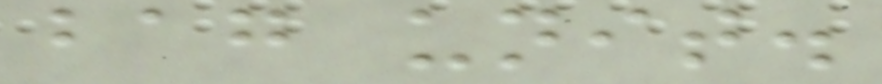bag unit.
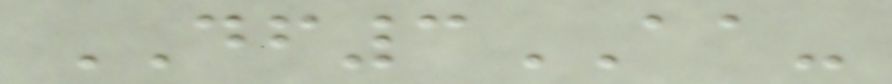DF3AA-
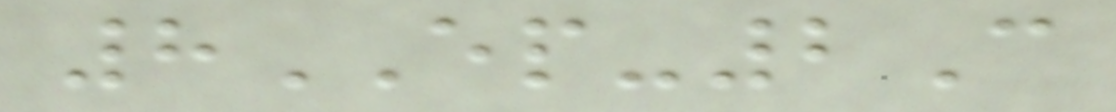8EP-2C
